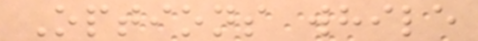Options while
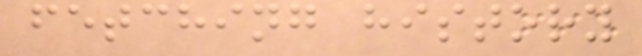fetching history
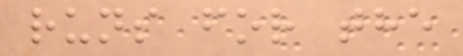runs for the
